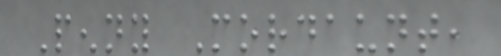Penny Mordaunt,
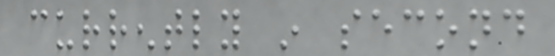currently in second
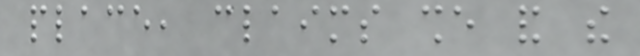place, claims she and the
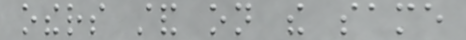others stand on the same
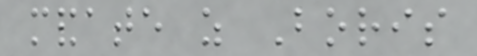mandate as Boris
